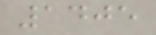1405
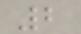2
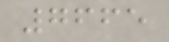7665
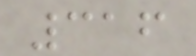316
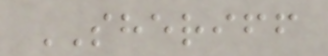SHERIFF
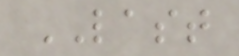LAST
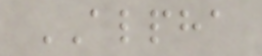ALPHA
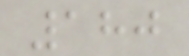180
